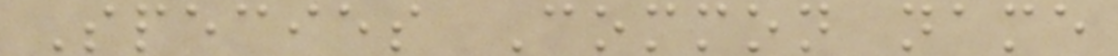Species Common name
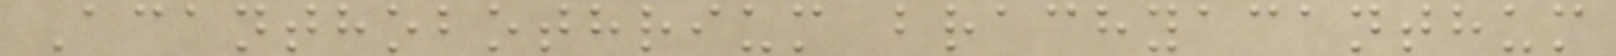Acanthobothrium brachyacanthum
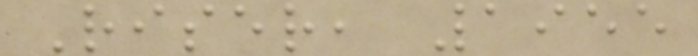Riser, 1955
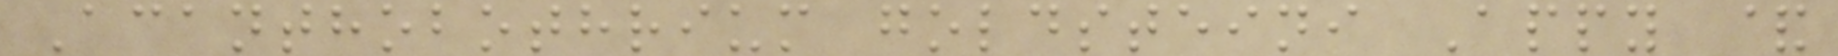Acanthobothrium goldsteini Appy &
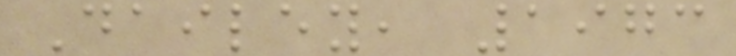Dailey, 1973
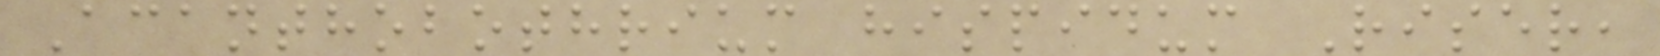Acanthobothrium hispidum Riser,
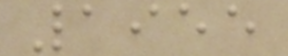1955
